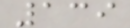139
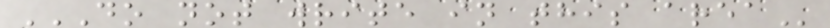DO NOT WRITE IN THIS AREA
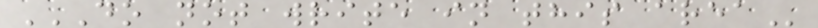DO NOT WRITE IN THIS AREA
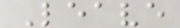Leave
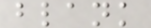blank
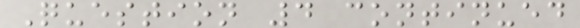Question 4 continued
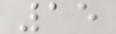15
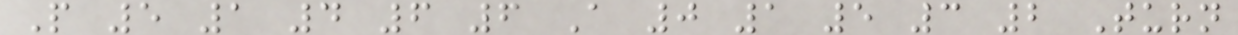P 5 1 4 6 6 A 0 1 5 3 2 Turn
